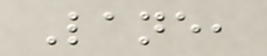Lane,
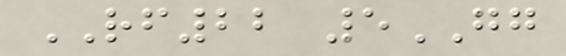RF22 5GG
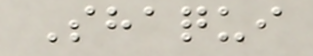Shaqui
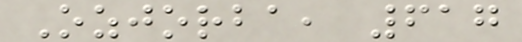Ozjorba, 617
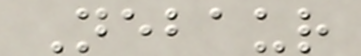Nebaur
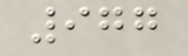977
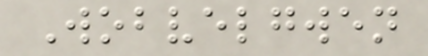Wobvelgwen
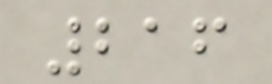216
